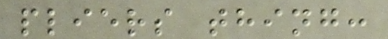pliers thing:
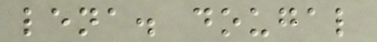lena. dougal
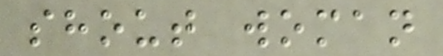shout woman
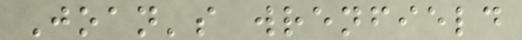Joan's wrenfield
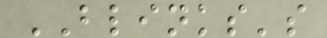BLINKS's
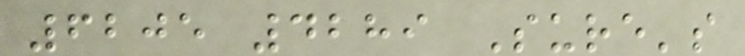6205 4289 Sure's
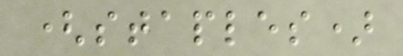(staples)
